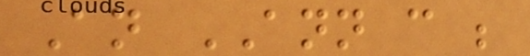An ANN can be
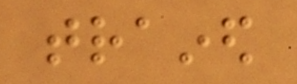trained
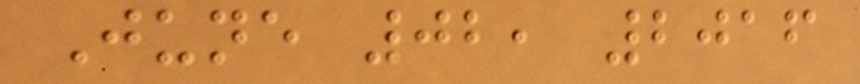June 02, 2016
